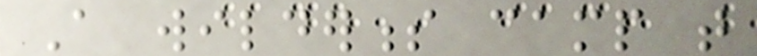A wilderness camp that
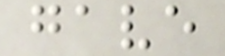gave
